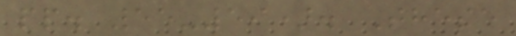pp. 55-59). These
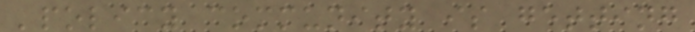'policy community is getting
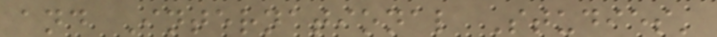and International Studies'
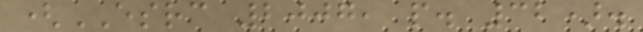(ESRC 2007, p. 32).
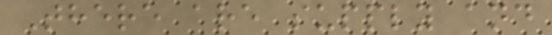There are supply and
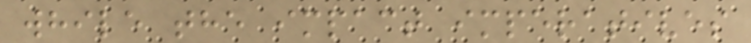while the impact imperatives
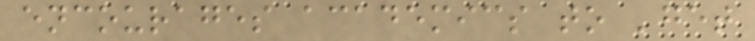encourages academics to 'get
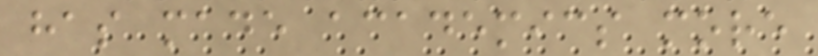has made academics more
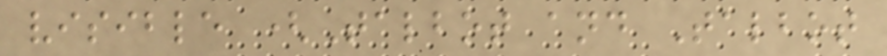visible (Talbot and Talbot
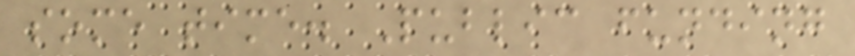some time. Public funding
